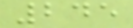245
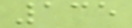135
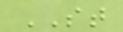ST
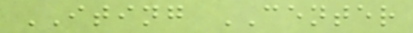ITING CENTER
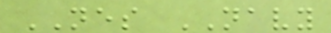NES NAVY
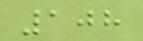108
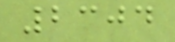2304
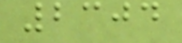2304
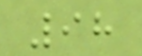98
